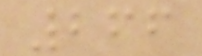266
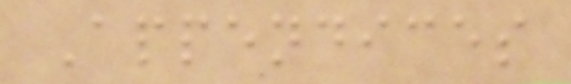Appendices
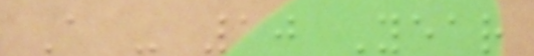A - 10 Year
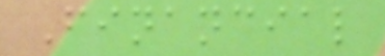Financial
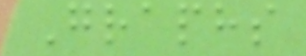Graphs
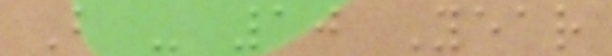B - 10 Year
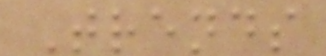Trends
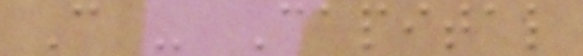C - Capital
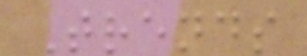Trends
